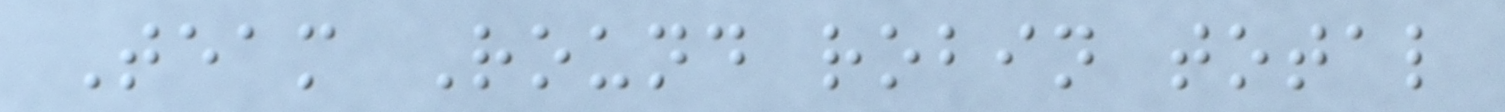Team Round robin total
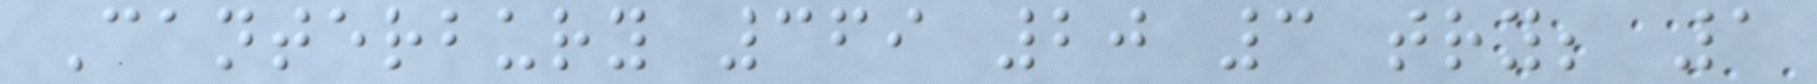Canterbury 369 20 3 try; 1
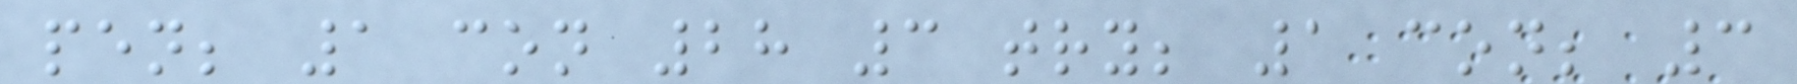pen; 1 con 28 3 try; 1 con; 3
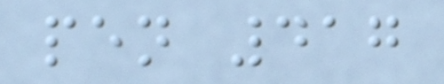pen 417
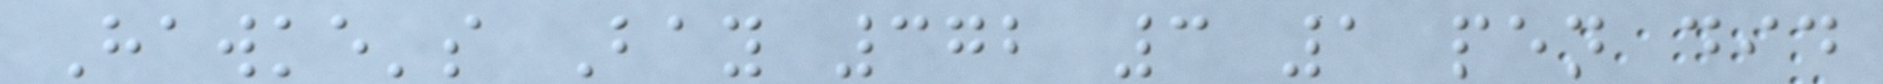Hawke's Bay 372 3 1 pen did
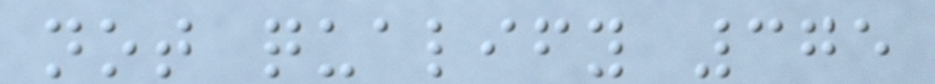not qualify 375
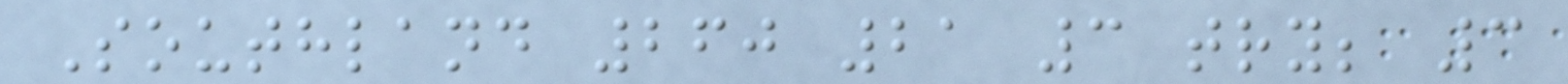Southland 260 21 3 try; 3
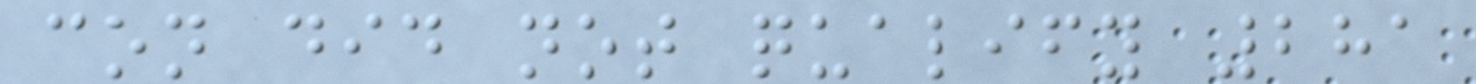con did not qualify 281
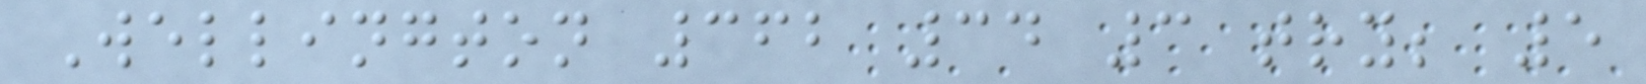Wellington 362 34 3 try; 5
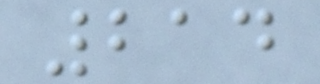214
